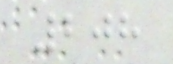208
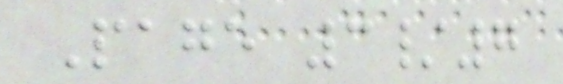Page 3/7
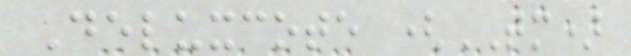Deluxcote (TM)
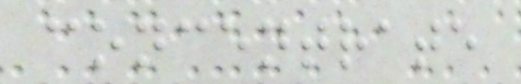concentrate
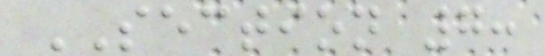SECTION 7:
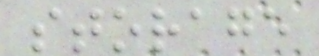storage
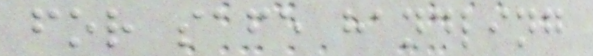for safe handling
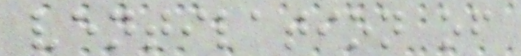ventilation of
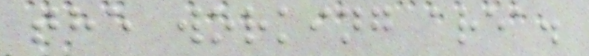the working area.
